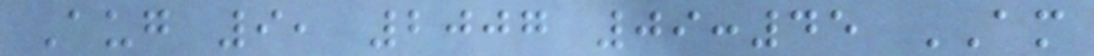Aug 9, 2007 09:45 AM
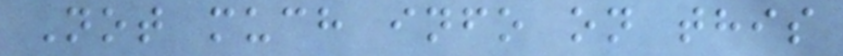Not much info on this
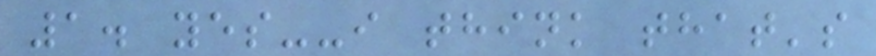1. yes--i think that's
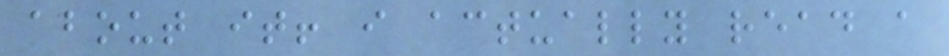about it! i actually read a
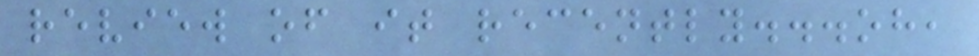review of it recently...oh,
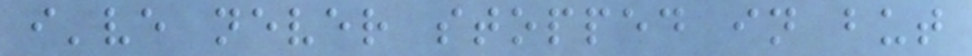i've never stopped in but
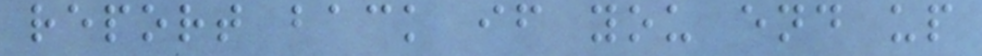report back if you end up
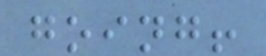going!
